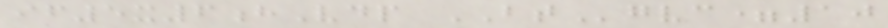if5x6hVdp BTgvc=10
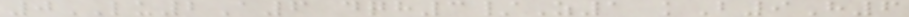0LU2A6 dqh3/Z1 kB9H6
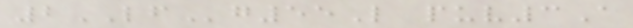2LFg55L puv3A
